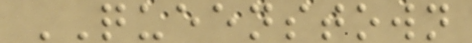QUEENSTOWN
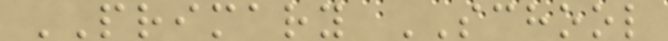PRIMARY SCHOOL
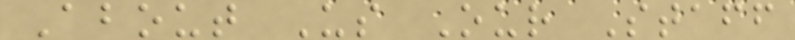About Us Our Staff
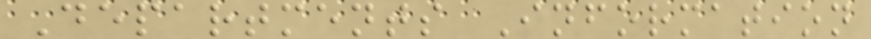Departments Information
